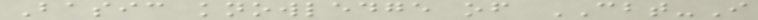Basic knowledge of CBT-I
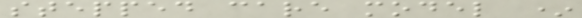stepped care model *
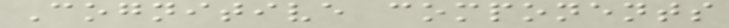Cognitive components
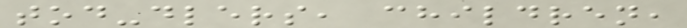tod-dlers, children,
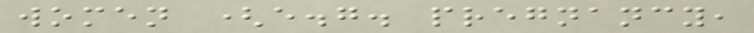women (e.g. pregnancy,
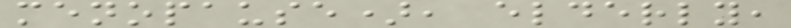menopause), elderly,
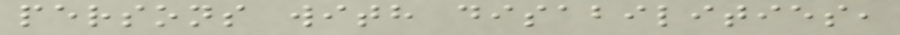persons with disabilities,
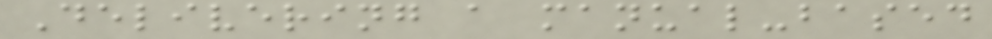Delivering a manual-based
